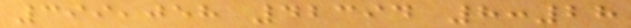399,058 42394 8:28
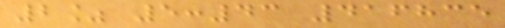2% 5:43 416835
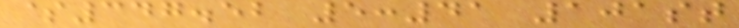$347.52 5:41 101st
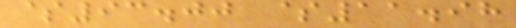$93.00 $11.98
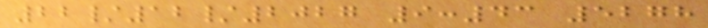22/12/2027 9:43 5278
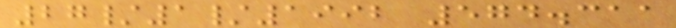27/1/1992 574.311
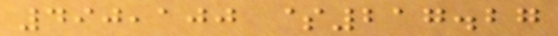490,100 $217.27
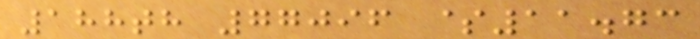188th 77096 $11.73
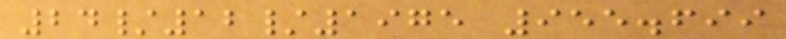24/12/1975 955.699
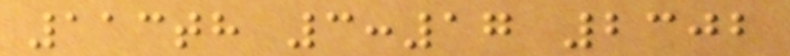113th 3:17 2302
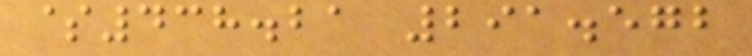$438.21 291.572
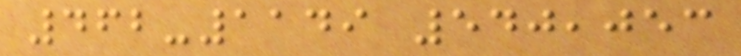462-1149 540,053
